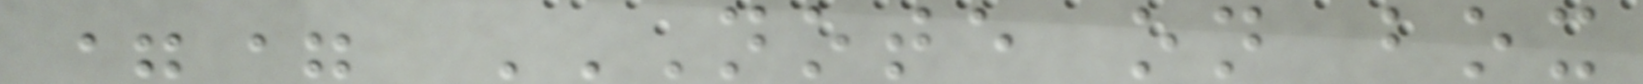== NOTE ON BOX
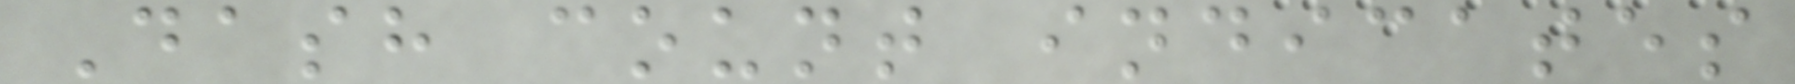Dash count indicates
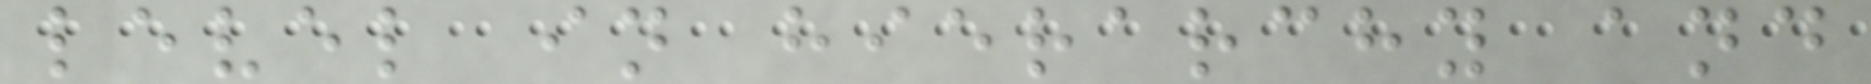level in hierarchy and
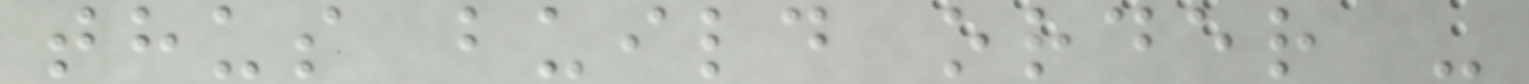thus build order -
